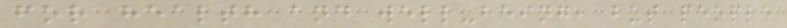for health and well-being, but people
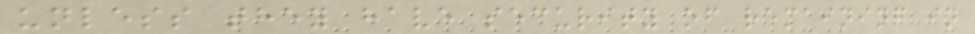unless they have security of remaining in
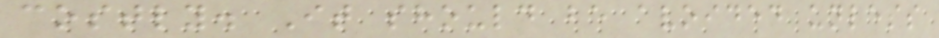costly. It should be avoided unless
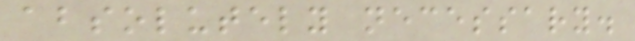absolutely necessary.
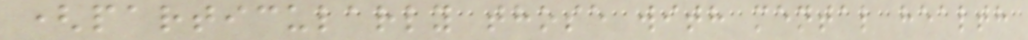(particularly those with mental health
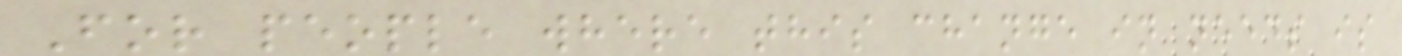For people where this change in needs is
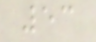53
